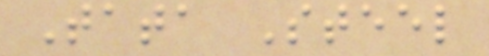Tata Steel
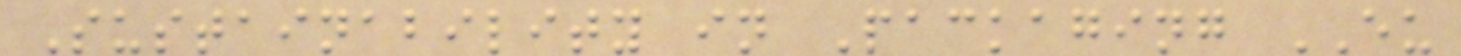Sustainability in Packaging EU
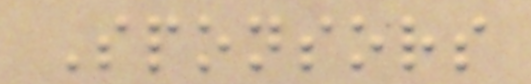Sponsors
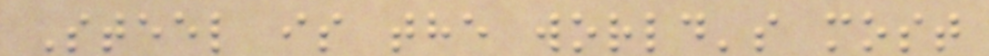Steel is the world's most
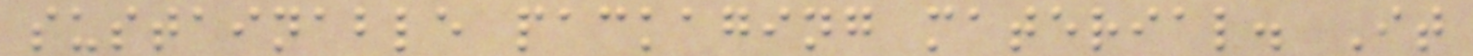sustainable packaging material. It
